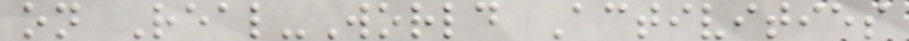on Real-World Activities
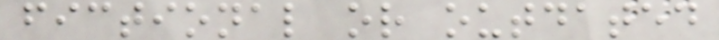fictional or outdated
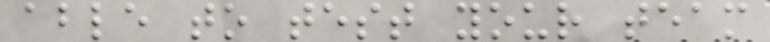able to test your team
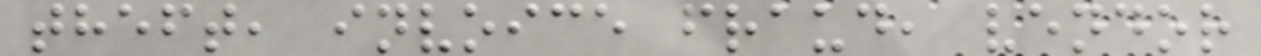theft, invoice fraud, vendor
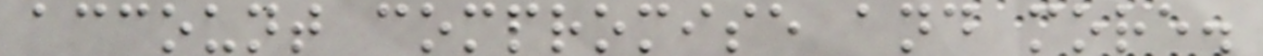account compromise and more.
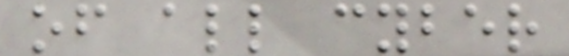of all cyber
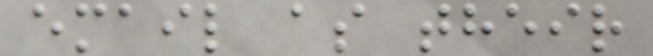email as their
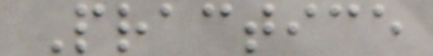Practice
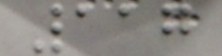117
